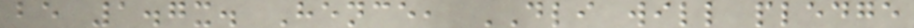be 1.7x. Hence, DLI will pledge
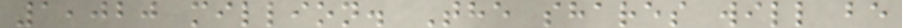1,020 million. The shares will be
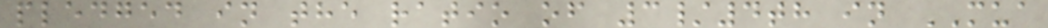pledged in the ratio of 3/4th in MUA
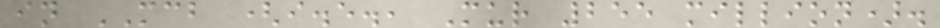in MCB (i.e., Mur 255 million).
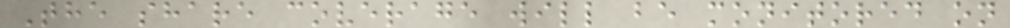The share coverage will be monitored on
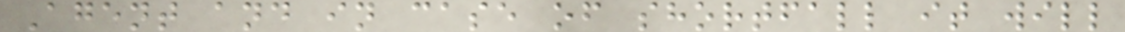Agent and in case of shortfall it will
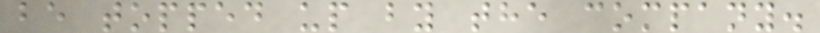be topped up by the company.
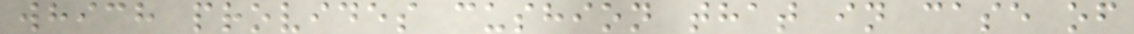which provides cushion that in case of
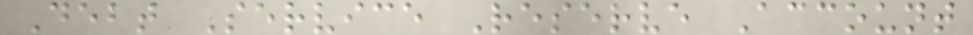Debt Service Reserve Account
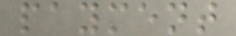payment
